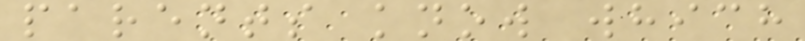parents know which
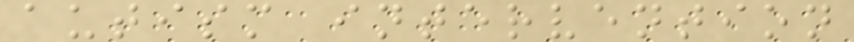autism intervention
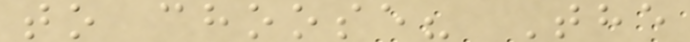to choose? The
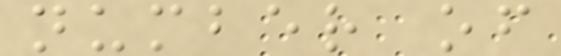number of
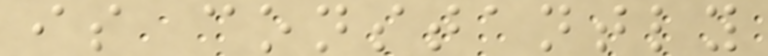is constantly
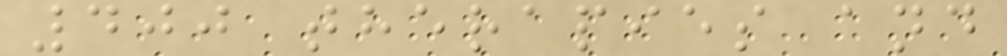400 therapies and
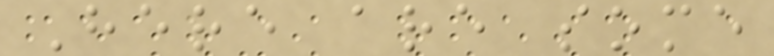Here are some
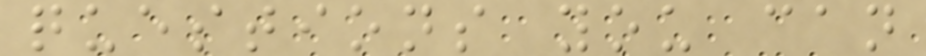questions you can
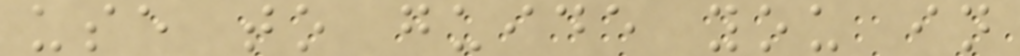use to guide you in
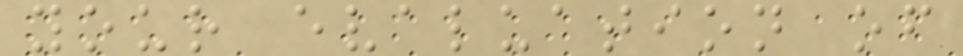your evaluation of
